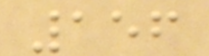156
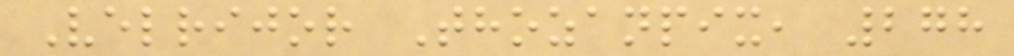Velrijor Thozanpix, 278
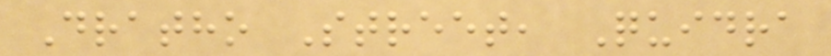Dratho Street, Quidra
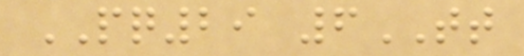PQ29 6TT
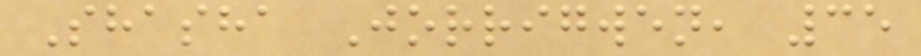Shasha Jorrigwen, 35
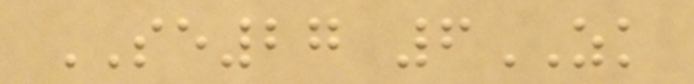SE27 6ZK
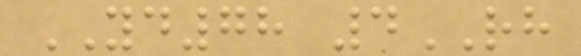YD78 4RH
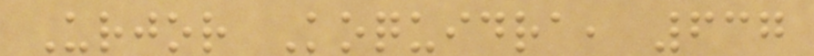Urjor Koquidra, 637
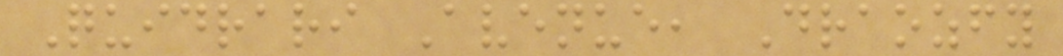Quidrari Avenue, Draozfy
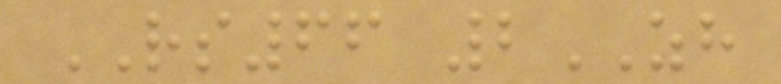RS66 2ZH
